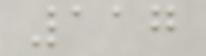117
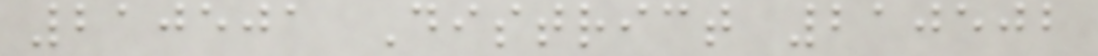210501 District 210502
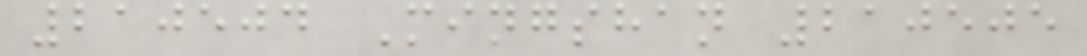210504 Mingshan 210505
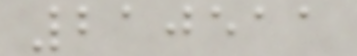210511
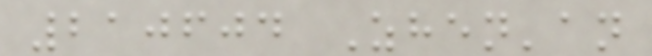210604 Zhen'an
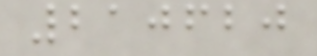210620
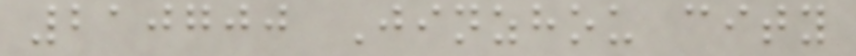210700 Jinzhou city
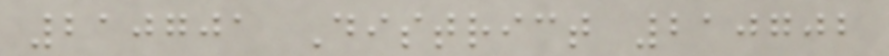210701 District 210702
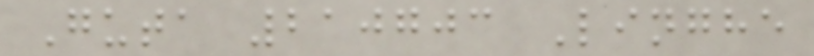Guta 210703 Linghe
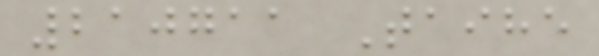210711 Taihe
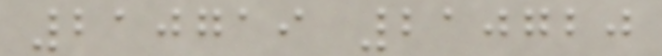210719 210720
